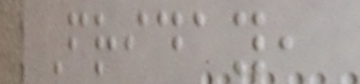Friday,
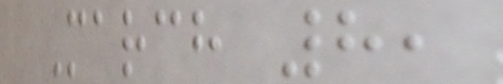March 8,
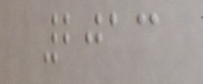2013
